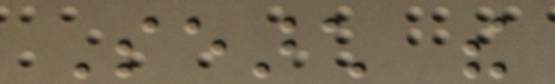Search the
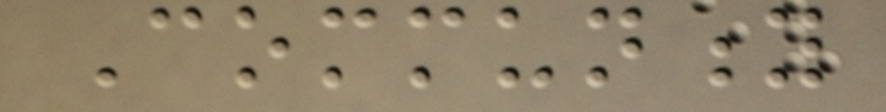Community
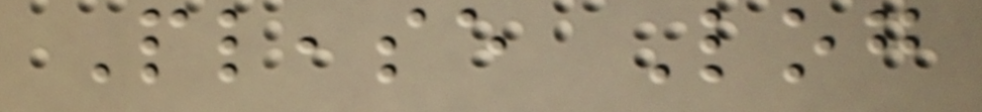Please Log
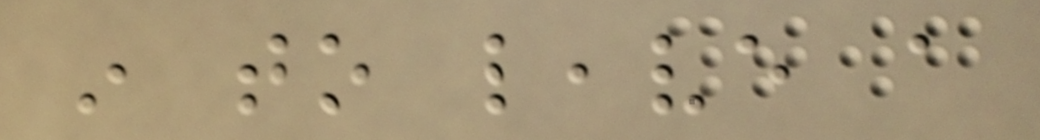in to leave a
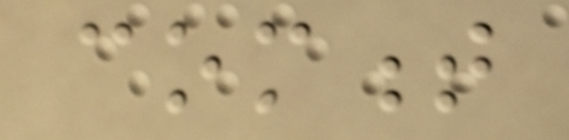comment
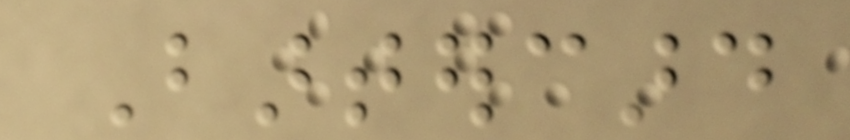Bartercard
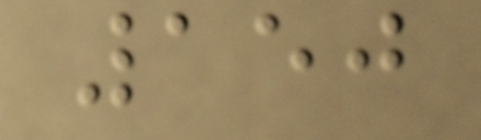150
